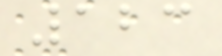123
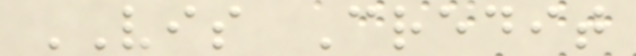VIS Credit
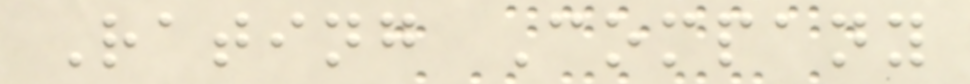Rating Company
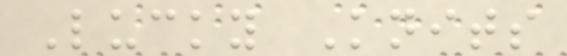Lucky Knits
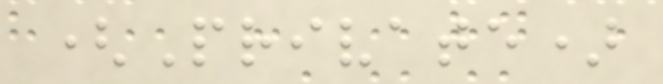(Private)
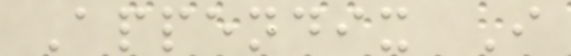Appendix I
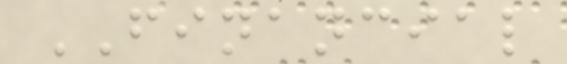FINANCIAL
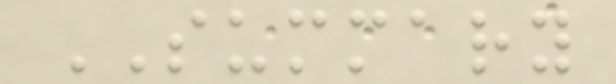SUMMARY
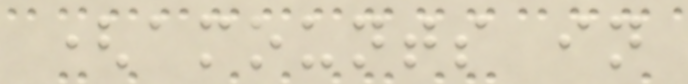(amounts in
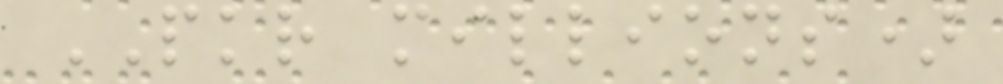PKR millions)
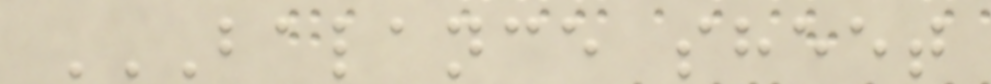BALANCE SHEET
